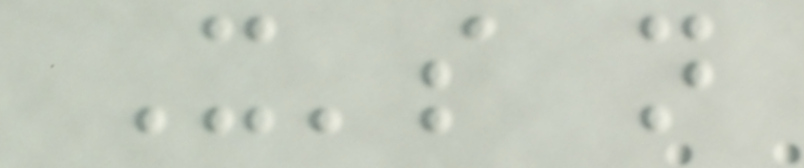It's not
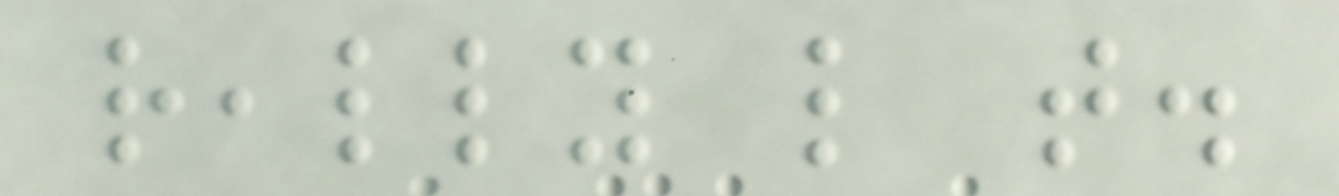really like that.
